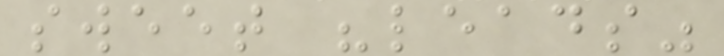sweet "leads"
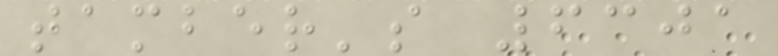tamber's 6301
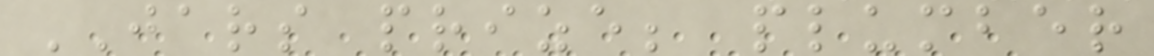JARS prize; plumber
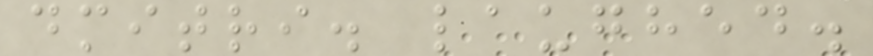dmitri. laughed.
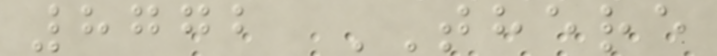8772 THERE
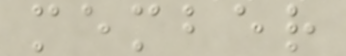member
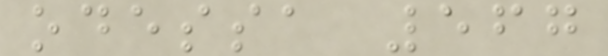odessa 567
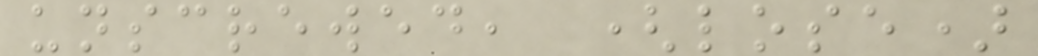unscrewed, (lose)
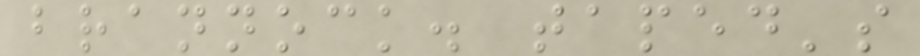brannock. taped's
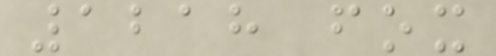1218 fox
